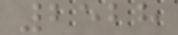2528
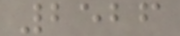2526
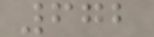672
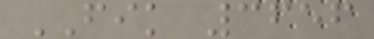FIK 3656
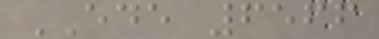EDE 6566
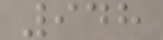948
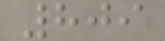809
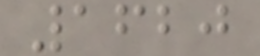1620
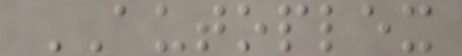AUTOPLEX
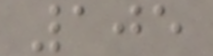105
